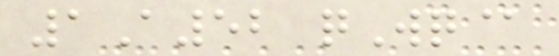1A52 qWq@
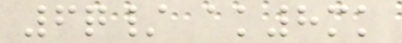6q/ ak8mk
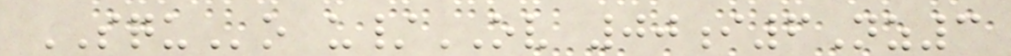SQUo u/OV 00i6Nz3
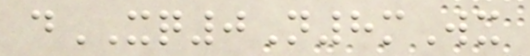dXQ0N8mWx
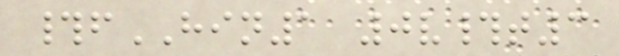#fHIN1 0v#t3
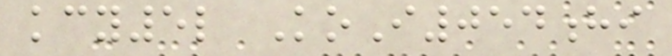kcy5l KoI054hi
